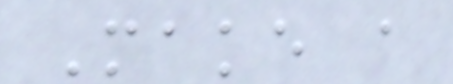Make a
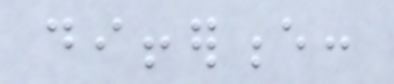difference:
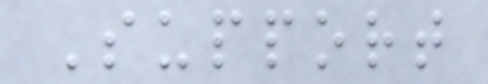Support
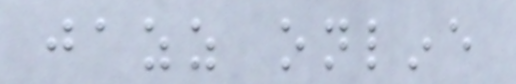jazz online
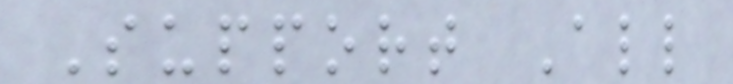Support All
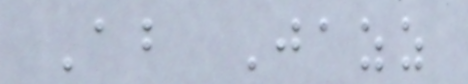About Jazz
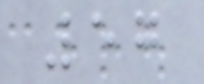57
